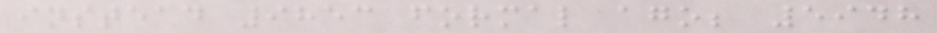instead 9853 formal ago; 5948
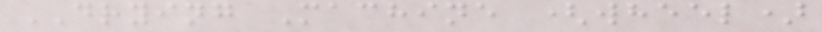DRYING Machine (wheel)
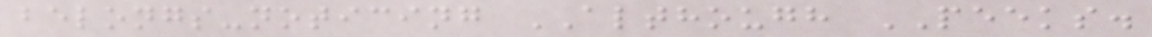belongs-noticing ALTHOUGH PEEKS.
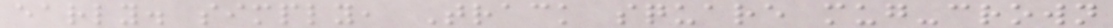early. simply, Track square mug-crown
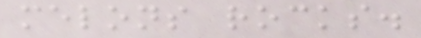melons rocks.
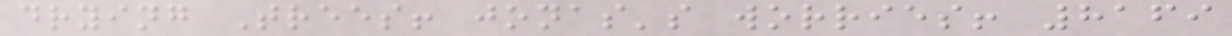drying Trees! jonas's worries! 8169
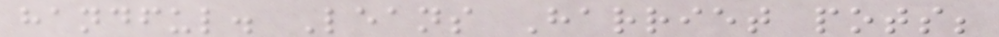handful. Leans Harriet pots;
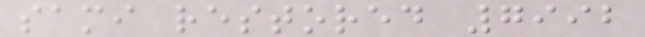sami restored 7992
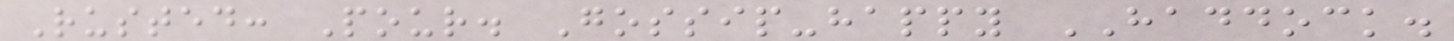Rusted: Pour. Gossip-happy HADDOCK.
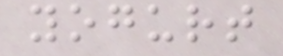yogurt
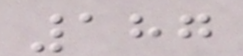187
